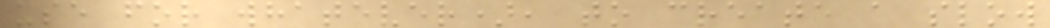use for whatever), to create a slow
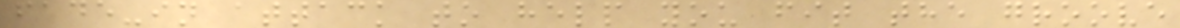fade-in attack to help you fit the groove
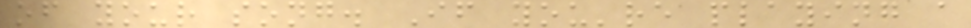of your song. If you're playing a
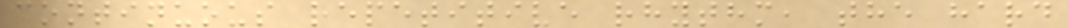continuous repetitive rhythm, the hard
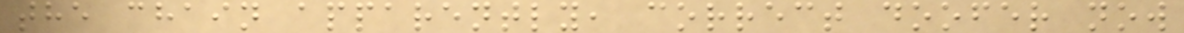the chain apparently, correct doofer now
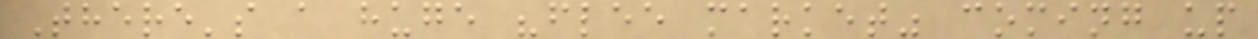There's a huge "flee market" coming up
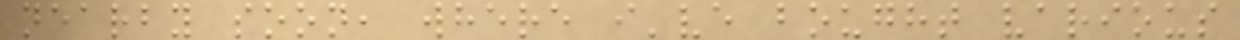nearby soon, where i've bought various
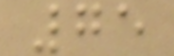75
